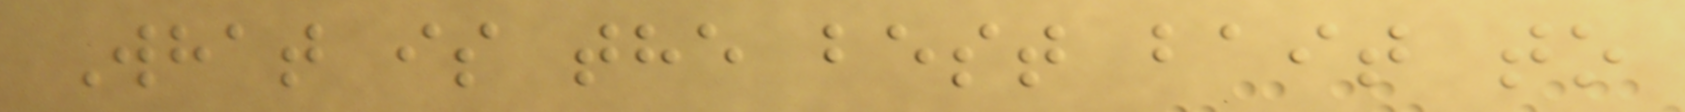What is the best bait to
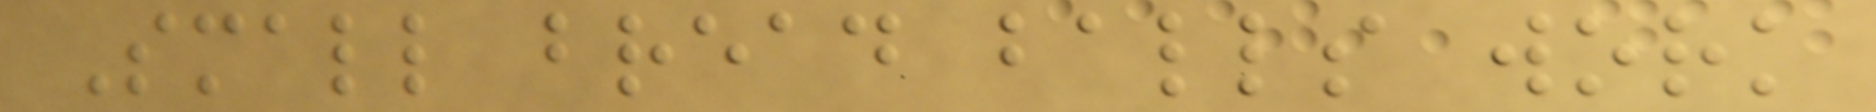Small bread balls work
